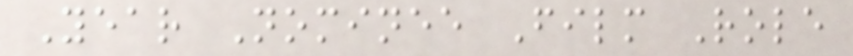Year Nominee Film Role
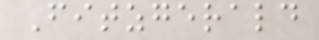Fitzgerald
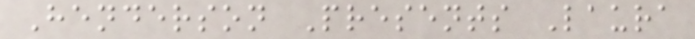Henderson Presents Laura
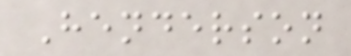Henderson
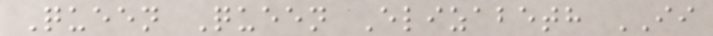Queen Queen Elizabeth II
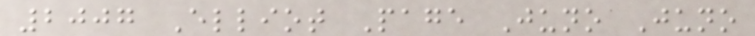2007 Elliot Page Juno Juno
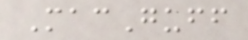MacGuff
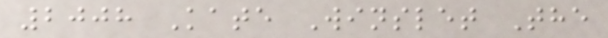2008 Kate Winslet The
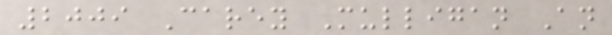2009 Carey Mulligan An
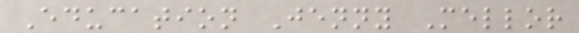Education Jenny Mellor
